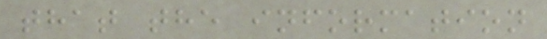that the information
